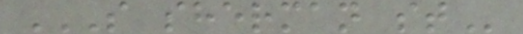S SHERMAN ST
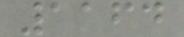1164
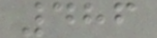486
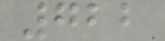722
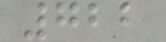722
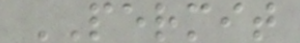PERMIT
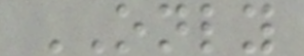ONLY
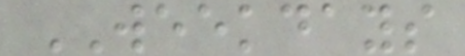WEEKDAYS
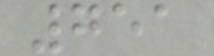751
